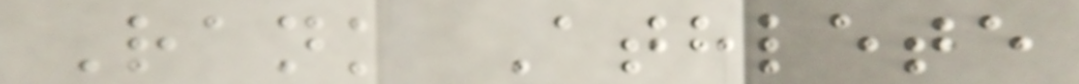Rank Athlete
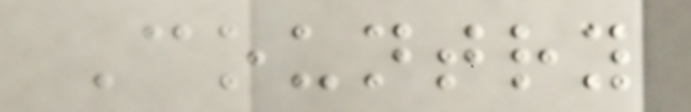Country
